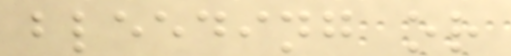bleeding or
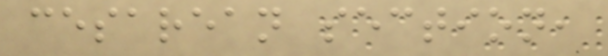cesarean section,
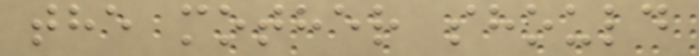the mother should
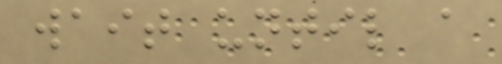wait until a
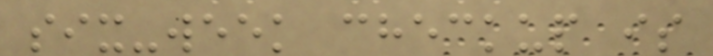six-week checkup is
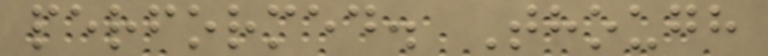performed. Though
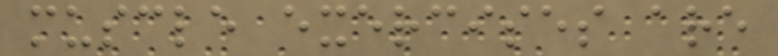muscle exercises are
